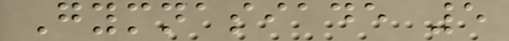Gymnasiade 5
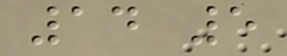14 5
